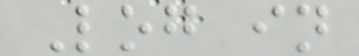Log in
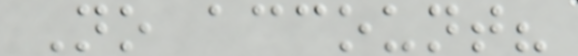No account?
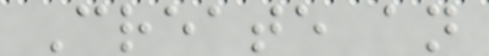Create an
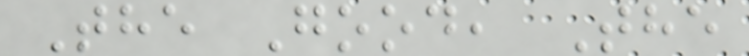The Good, The
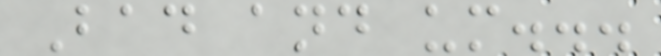Bad and um...
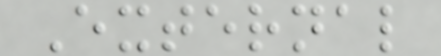External
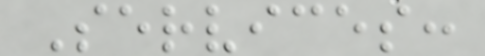Services:
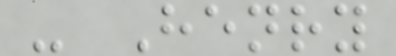- Henry
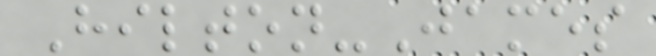Hilton-James
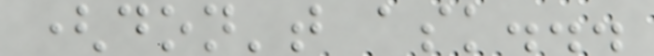(don't ask...
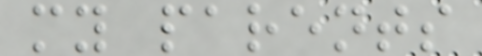my parents
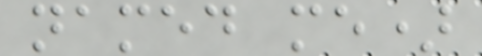named me)
